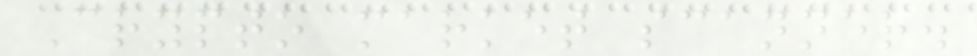Crypto market scanner.
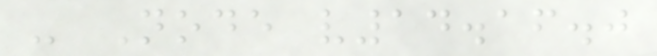- Node v14.16.0
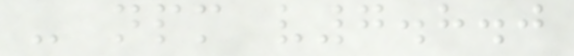- npm v7.8.0
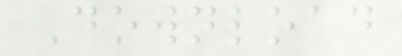Download
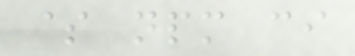$ npm ci
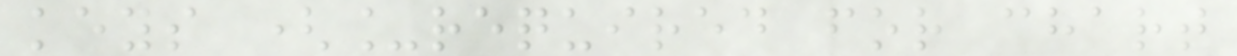keys (_required for chart
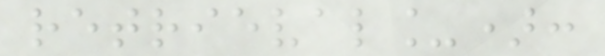retrieval_):
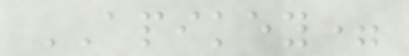APIKEY=
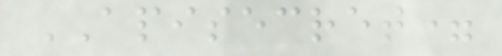APISECRET=
